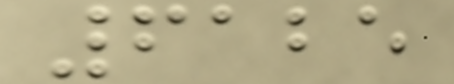6125
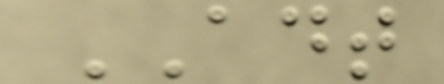ADT
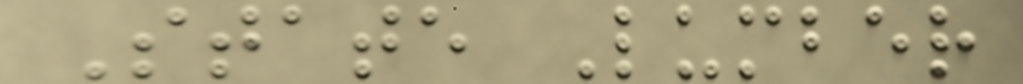State Lumber
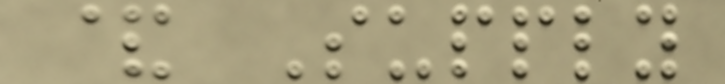& Supply
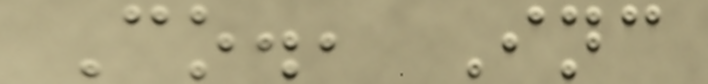Co., Inc
